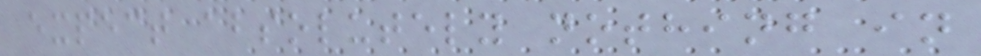expect absolutely nothing in
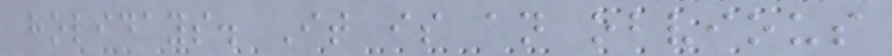holidays. It is an obvious
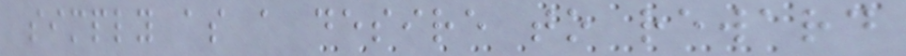simply as a desire to reward
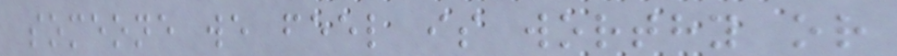someone we feel is worthy or
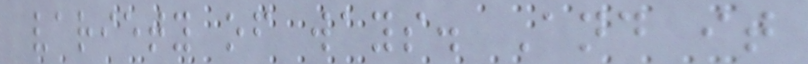variety of ways. And it
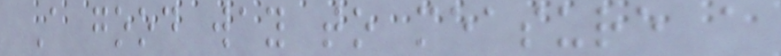A good way to measure a
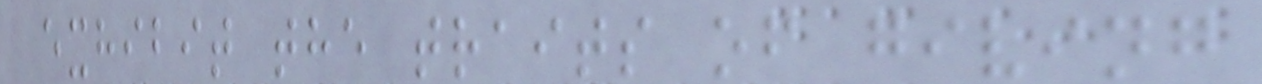exhibit the traits of giving
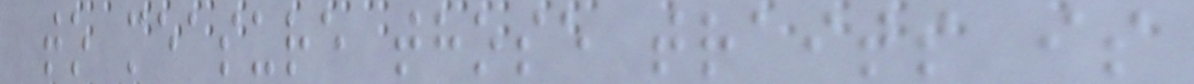to measure those traits is
